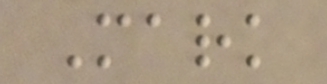Mark
